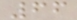66
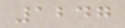1247
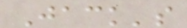Jack's
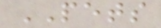PETS
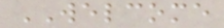WELCOME
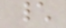\
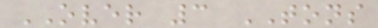OVER 3 TONS
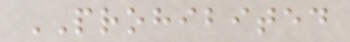PROHIBITED
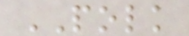POLK
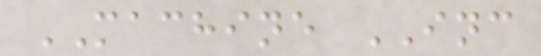MACHINE INC
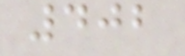402
